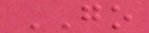GO
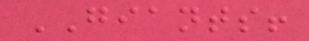GIANTS!
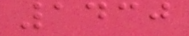1430
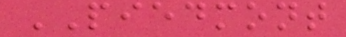PIEDMONT
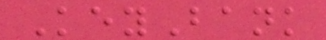KeyBank
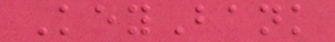KeyBank
